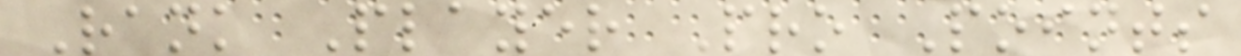Rank Player Pro Points
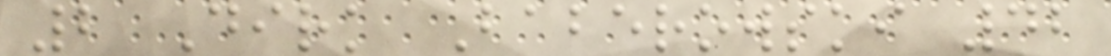2 Dirk Baberowski 42
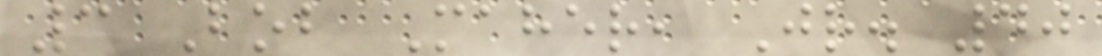3 Bob Maher, Jr. 40
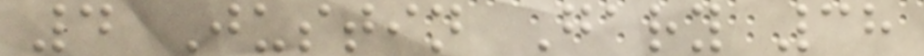4 Justin Gary 38
